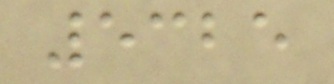5325
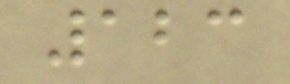123
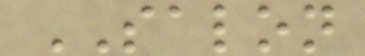SALON
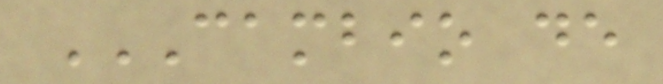CAMBIO DE
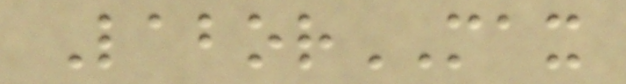LaborMAX
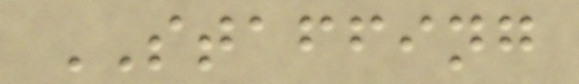STAFFING
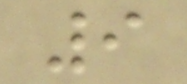9
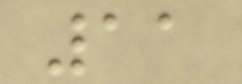11
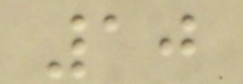10
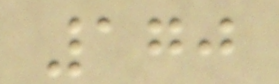170
